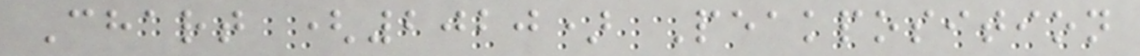Chart (2020) Peakposition
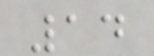14
